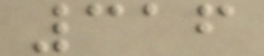316
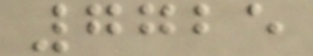7725
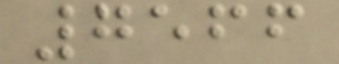7566
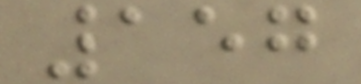157
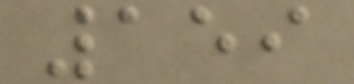159
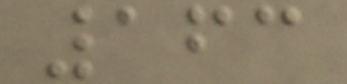163
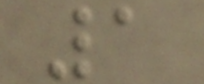1
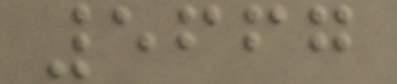5667
